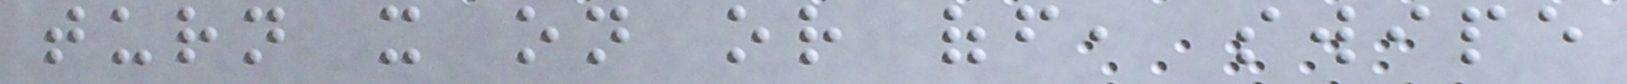turn it on or off, swipe
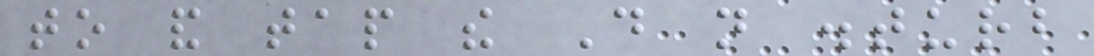to and tap the Do not disturb
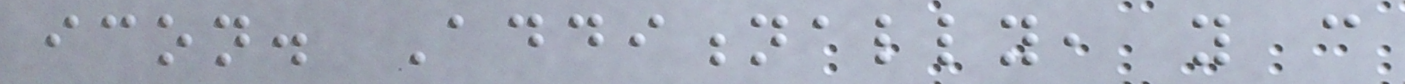icon. Additionally, you can
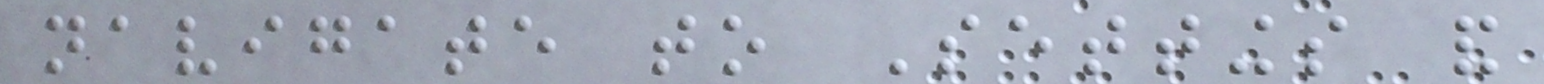navigate to Settings and
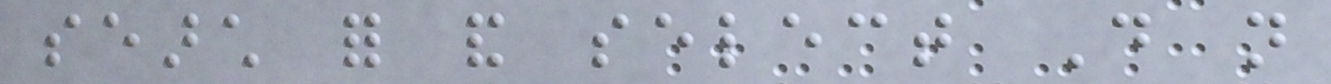search for and select Do not
